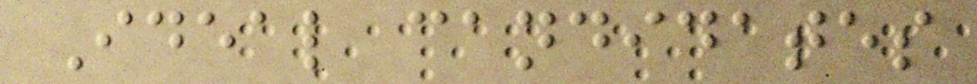Ideal candidates
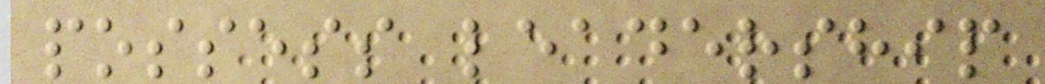possess leadership
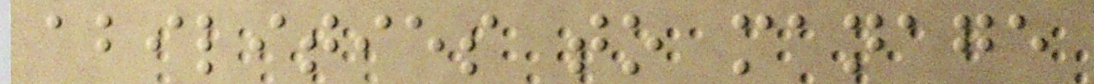abilities to manage
